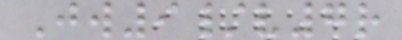Jw9/v7r
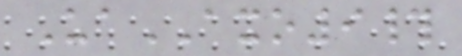UaAXO9#
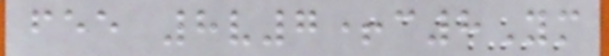fee 8v7+c8Ym
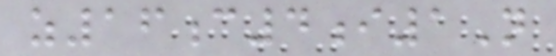z16c4i1N
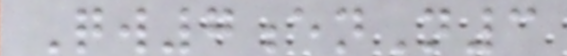Qw7enN3
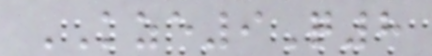KZE9Q8
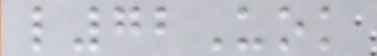l72Uok
